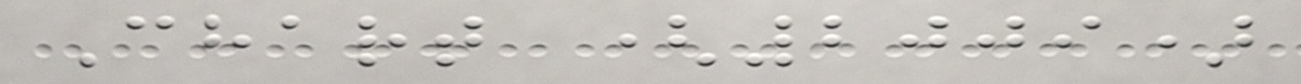Chart (2009)
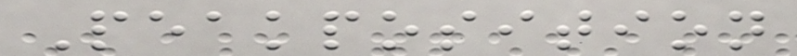Peakposition
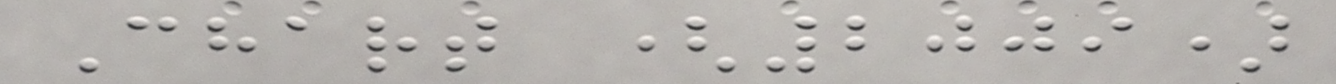Chart (2009)
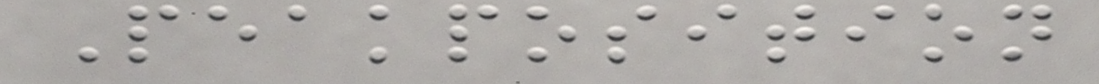Peakposition
